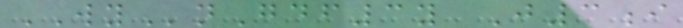WYnGdf3y J3i
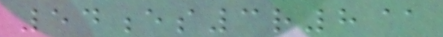54es3r8@
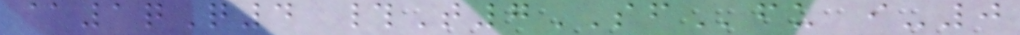@1qQ4 #T7SFfu i-0
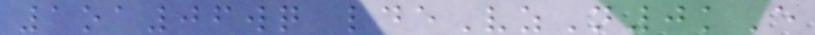1oa06wq ldeVzN0kE
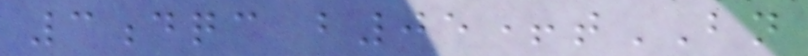3dqc b05+tBN
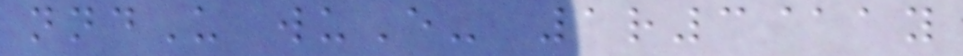nndU wuE- 1r3@ay
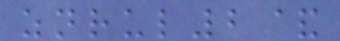znrul2&
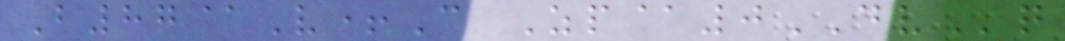B87@V+C Zp@0DVq
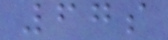67s
